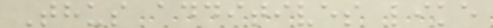Thus additives like
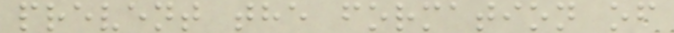prevent the formation of
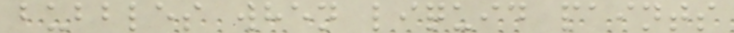bubbles when liquid paints
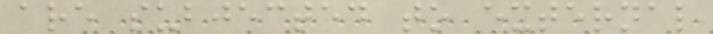are subjected to external
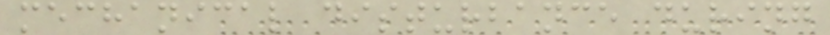mechanical disturbance during
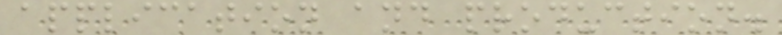application and production.
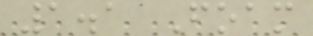1.1 Foam
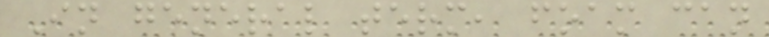In general term, foam can
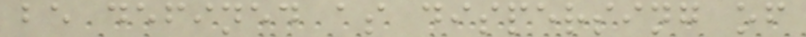be defined as dispersing of
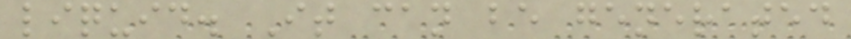liquid. It can be generated
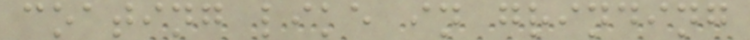coating like in grinding
